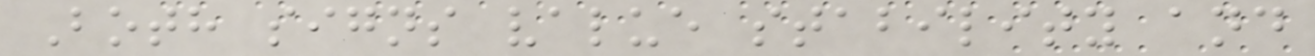Both signs value stability and
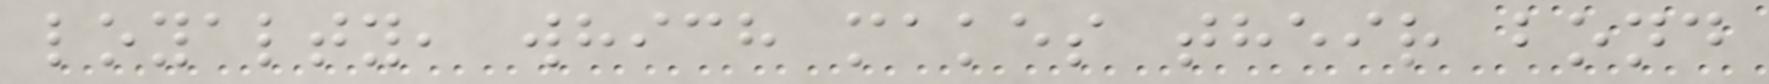loyalty, which makes their bond
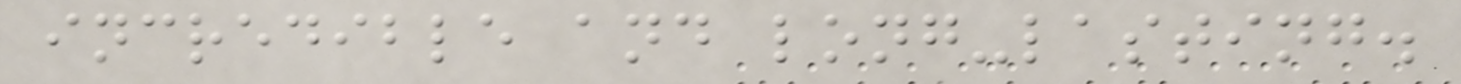incredible and long-lasting.
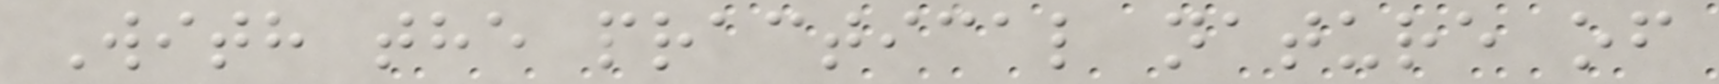With the practical nature of
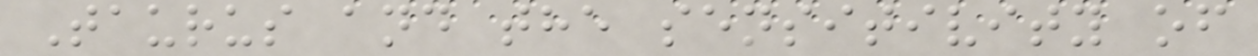Taurus and the sensitivity of
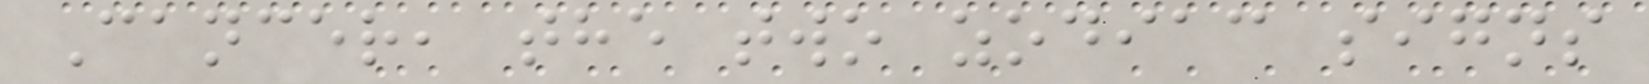Cancer, the two zodiac signs
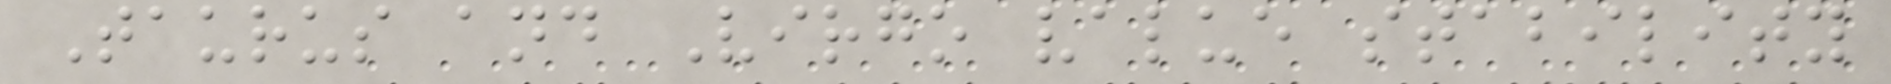Taurus and Virgo value stability
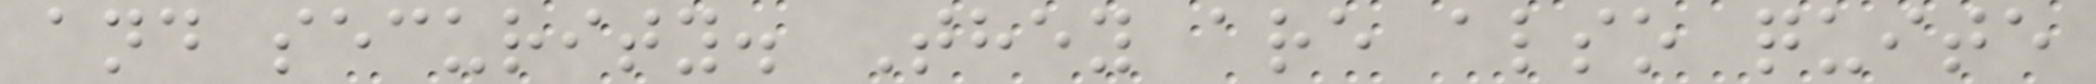and security. They are also quite
